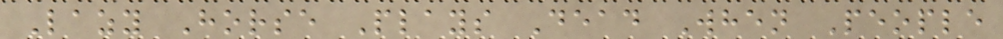Lazy Horse Plays Dead When People
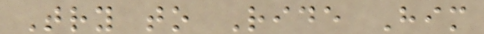Try to Ride Him
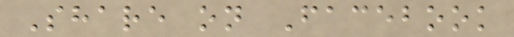Share on Facebook
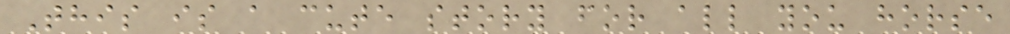This is a cute story for all you horse
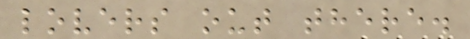lovers out there.
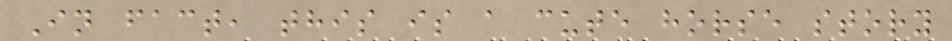In fact, this is a cute horse story
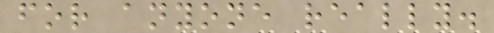for anyone really.
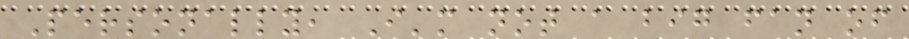Personally, I'm not a big fan of
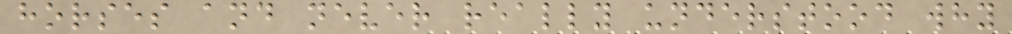horses and never really understood why
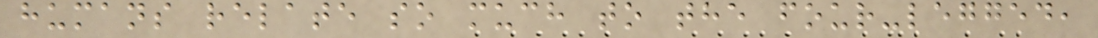humans relate so much to the four-legged,
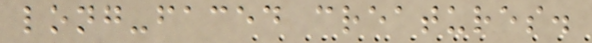long-faced creatures.
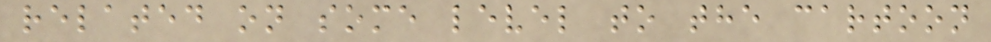related on some level to the cartoon
